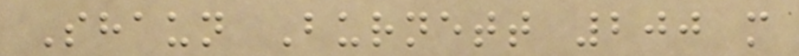Shaun Burnett 200 m
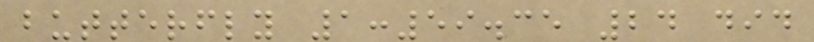butterfly 1:59.35 24 did
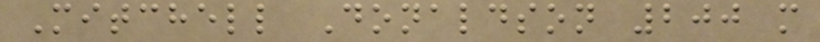Mitchell Donaldson 200 m
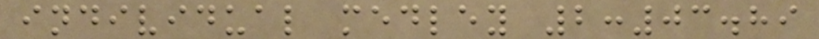individual medley 2:03.89
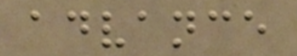advance
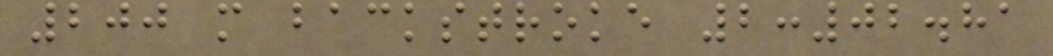200 m backstroke 2:02.81
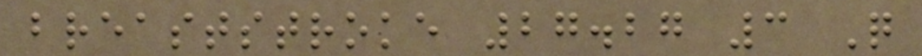breaststroke 27.27 3 Q
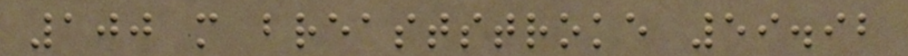100 m breaststroke 59.92
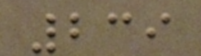239
